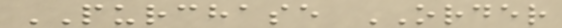PURCHASE ORDER
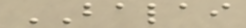BALAI
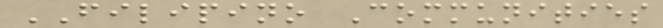FILIPINO Communities
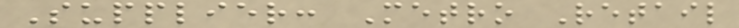Supplier: Metro Retail
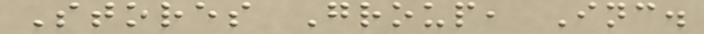Stores Group, Inc.
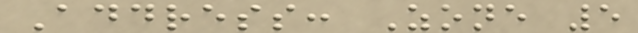Address: Zone 5
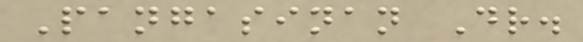Pangasinan Dr.
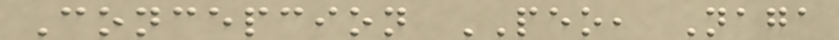Concepcion PEO, Naga
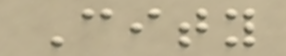City
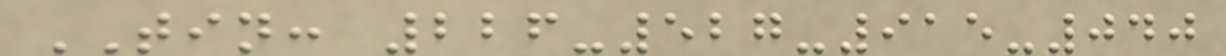TIN: 226-527-915-040
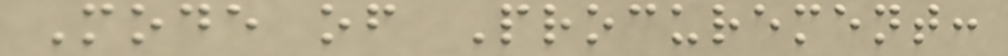Mode of Procurement:
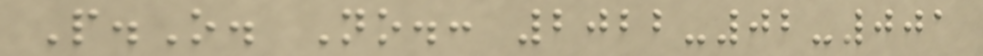P.O. No.: 2022-02-001
